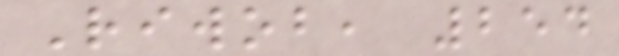Riwob, 254
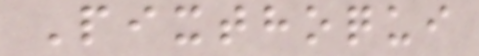Pixthoqui
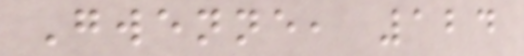Gwenne, 124
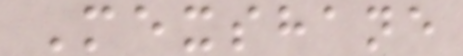Mexshane
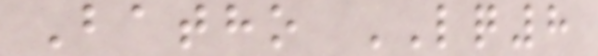Batho LQ8
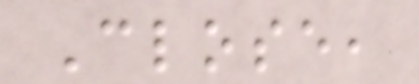Close,
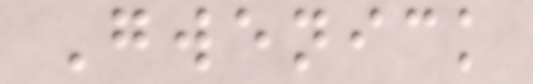Gwenick
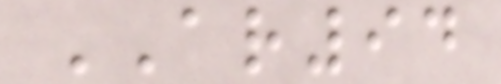AR94
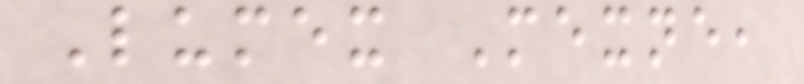Lumex Mexne,
